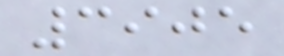3905
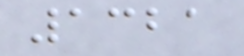1321
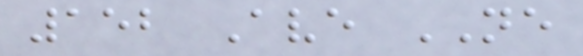152 Ave NE
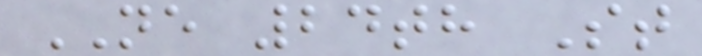NE 24th St
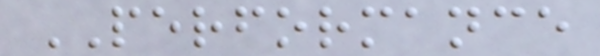PERFORMANCE
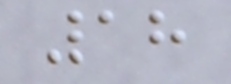18
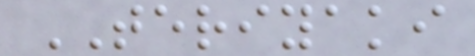TERIYAKI
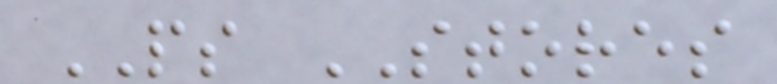PS STORES
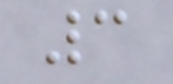3
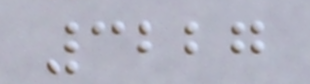3227
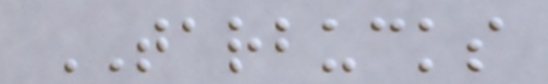TARBUCKS
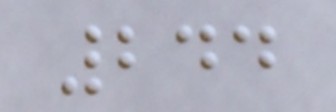244
